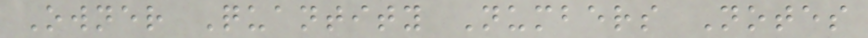Owner Quantity Numbers Notes
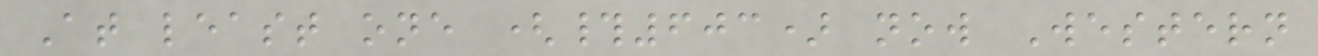At least one (#603) now Western
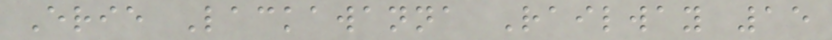Erie Lackawanna Railway 15
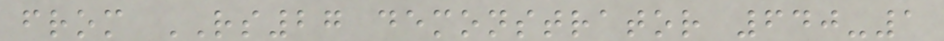from RS27 demonstrator 640-1
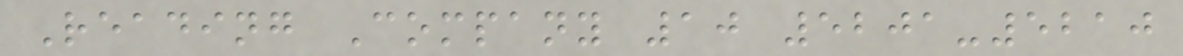Reading Company 10 5201-5210
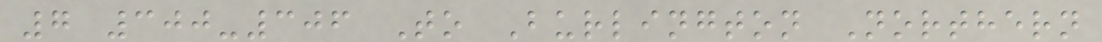7 300-306 To Burlington Northern
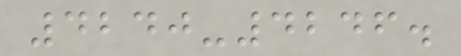4240-4246.
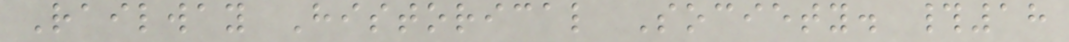Railway Historical Society. #18
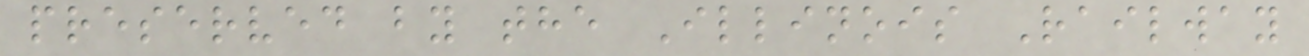preserved by the Illinois Railway
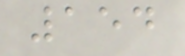154
